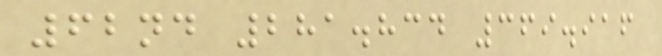62nd 281.834 369.916
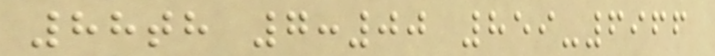88th 7:00 859-6966
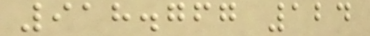918.767 124
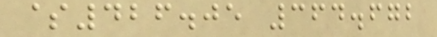$426.05 364.672
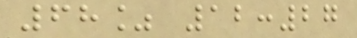68% 12:27
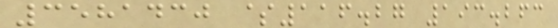3581430 $116.27 193.263
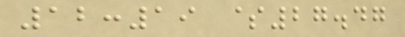12:19 $27.47
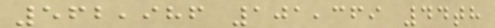562,986 101,369 44th
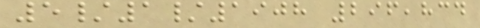5/1/1908 296,834
